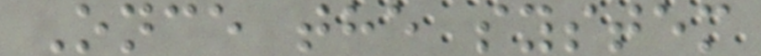Once the system
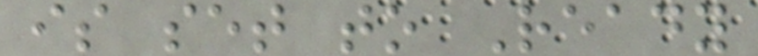is set to Ready
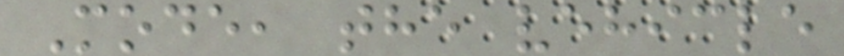Mode, the vehicle
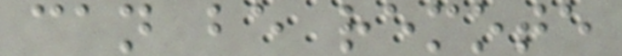can be remote
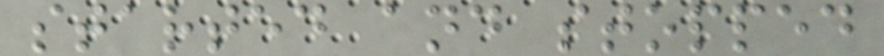started and stopped
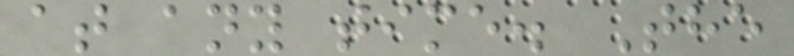at any time. The
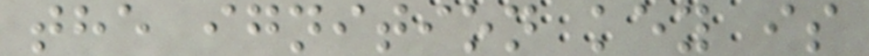the ignition key is
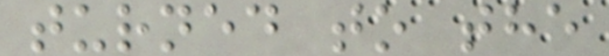turned to the
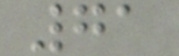71
